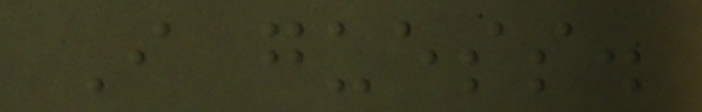I guess.
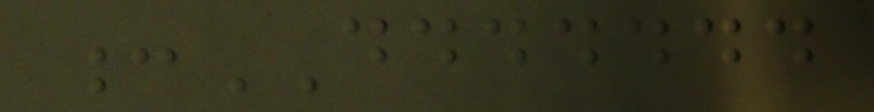:DDDDDDD
